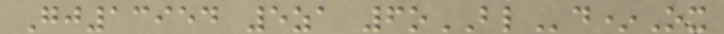Gj13954 5za 6oBLd*Ox
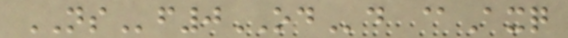NSf0ODd @Axq
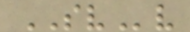SVv
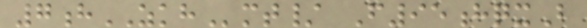7hZKHmt/ F95hqxB
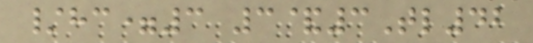/hc=3 3&3Tl42
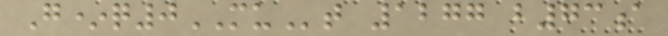G*q0MUt 1277 b73a
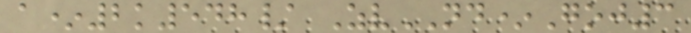a*2k548/ ZvND*Goj3
